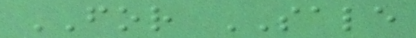FOR SALE
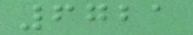6721
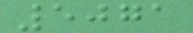5071
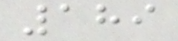189
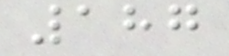187
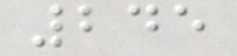245
